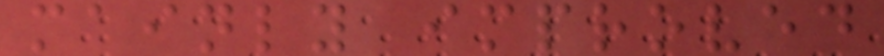mainly improved
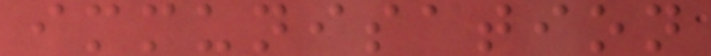immunisation
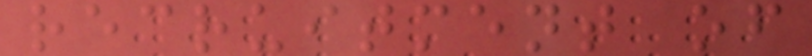recruitment of
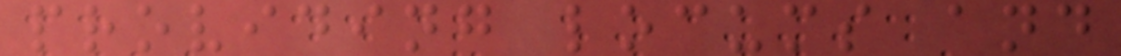providing locums and
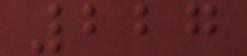227
